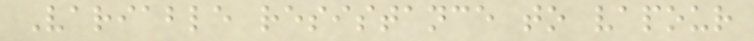Variable resistance to vapour
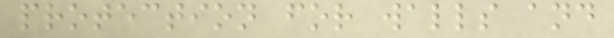protection for walls and
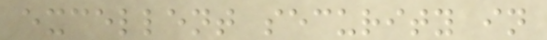excellent security in
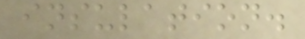insulation.
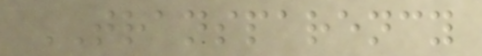TRANSPARENCY
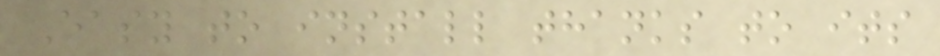Easy to install thanks to its
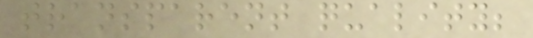transparent quality;
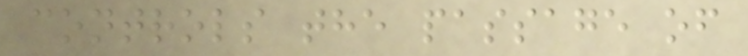controls the passage of
